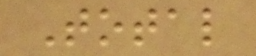Total
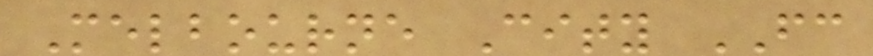Melbourne City FC
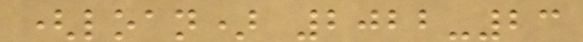(loan) 2022-23
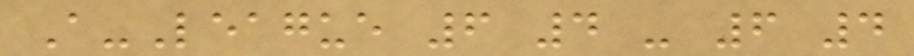A-League 6 4 - 6 4
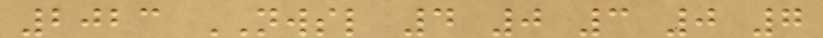2023 NWSL 4 0 3 0 7
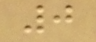0
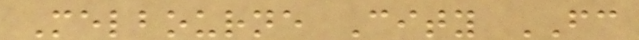Melbourne City FC
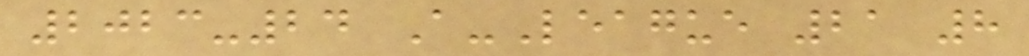2023-24 A-League 21 8
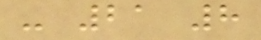- 21 8
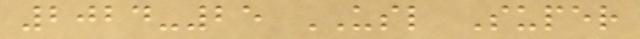2024-25 USL Super
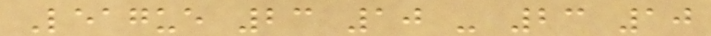League 23 10 - 23 10
